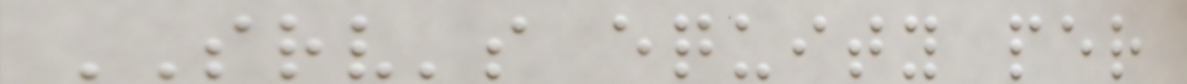SRV's equity per
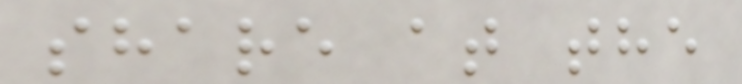share at the
